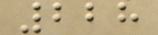228
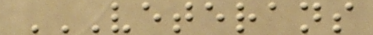VETERANS
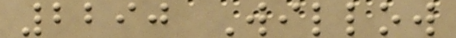2290 Willow
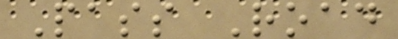Pass Road
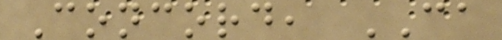Concord, CA
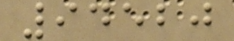94520
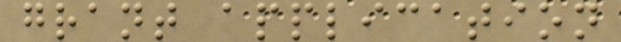grant application
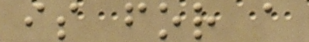is for a
